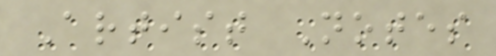Artist Notes
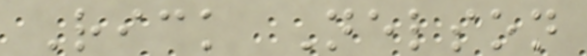Rick Nelson
